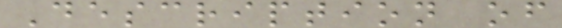Description of
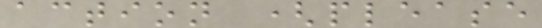action (please
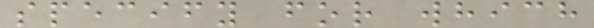specify for which
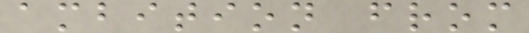ambition from
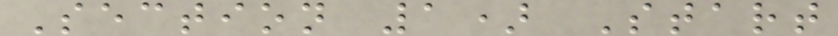Section 1) Start
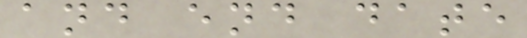and end date
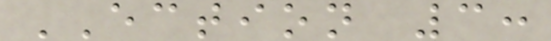ECTION 3:
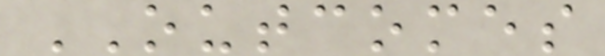OUTCOMES
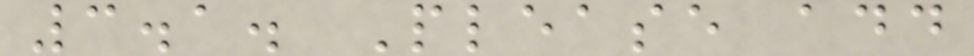3.1. Please add
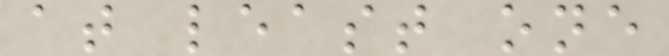at least one
